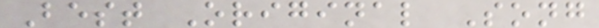Best Original Song
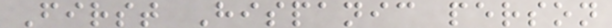First Hispanic person
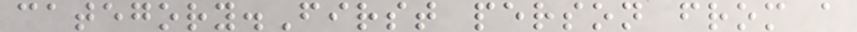category.First person from a
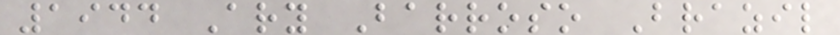1944 Ary Barroso Brazil
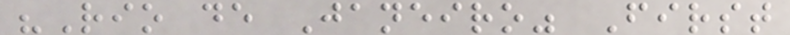"Rio de Janeiro" First
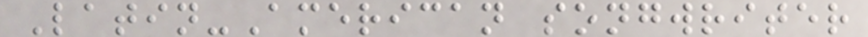Latin-American songwriter
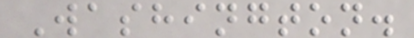Washington.
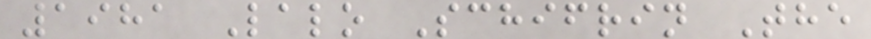1981 Lalo Schifrin The
